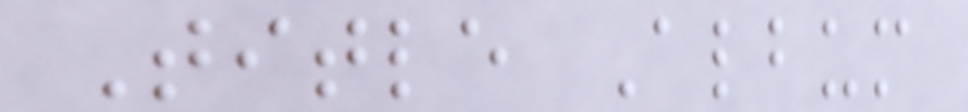Title Album
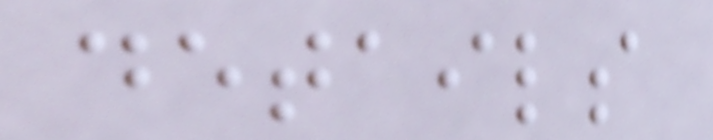details
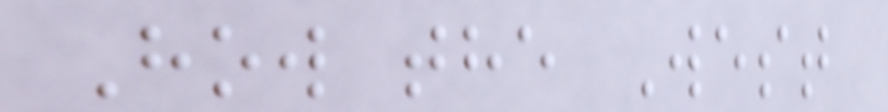How the West
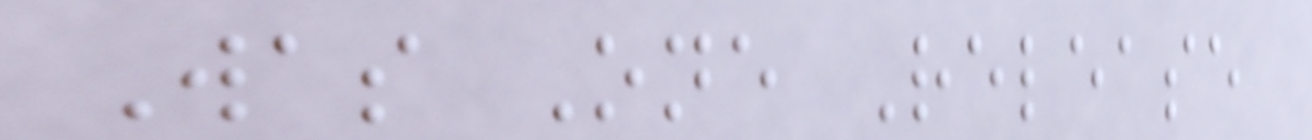Was One Release
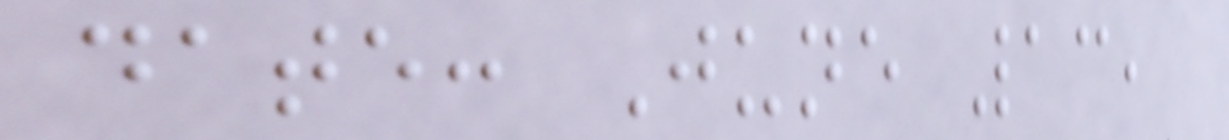date: June 13,
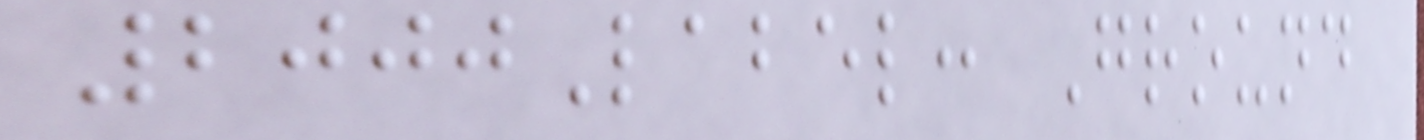2000Label: Ground
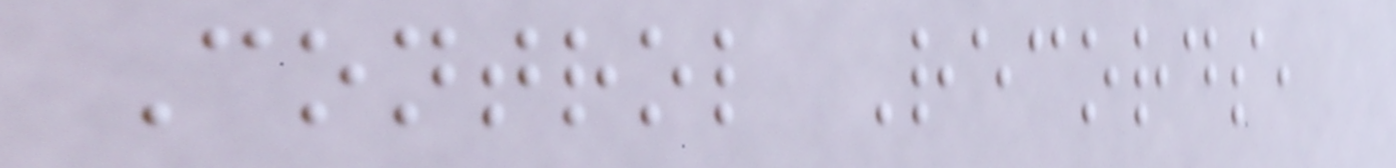Control Records,
